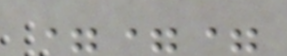===
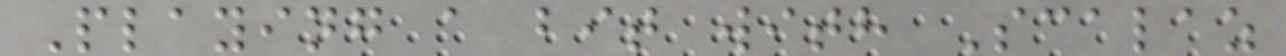Playing a bit with Scalaz
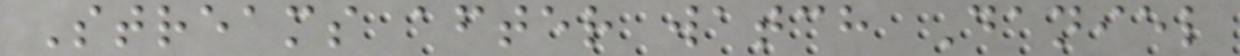Streams after watch Daniel
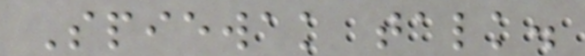Spiewak talk.
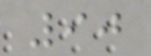90
